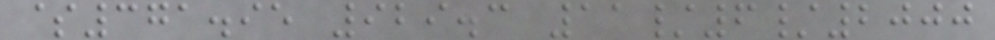$371.95 929.3 11/6/2000
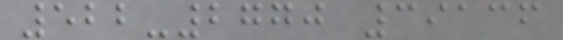522-2770 39136
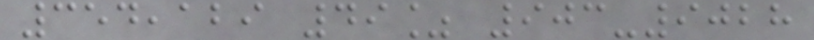354,129 49% 903-9028
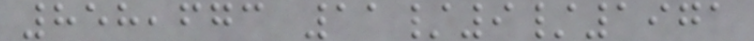858,673 11/9/1971
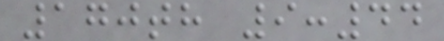170th 9:44
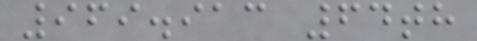969.913 64th
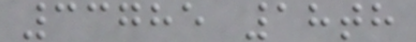33785 18th
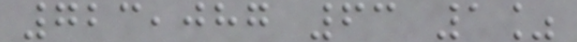723,087 63 1%
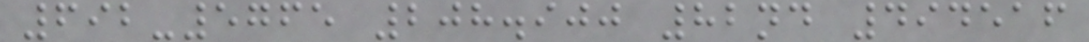692-5765 208.900 82nd 494516
